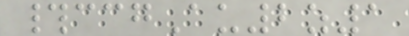#ccgAu2z1
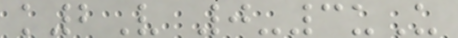k2V 0-3uU
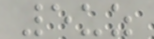5uz
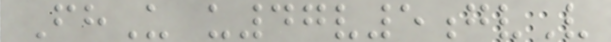FhU u47v5gvV
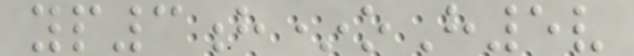yp3h*oH5v
